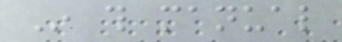In this manual
